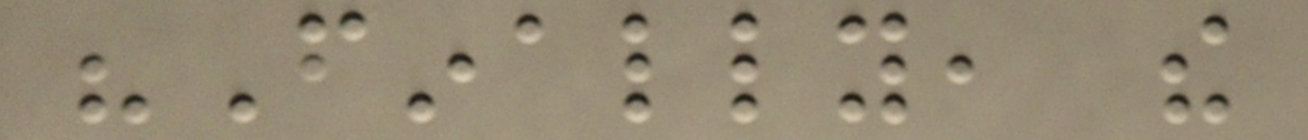"Finally, the
